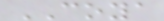COYA
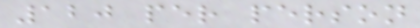120 per person
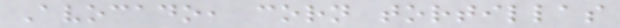Avocado, corn tortillas
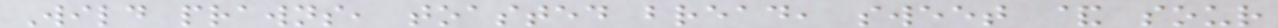Wild prawns, toasted bread, sweet & sour
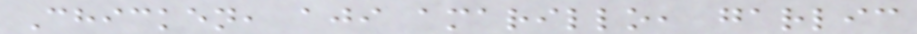Chicken, aji amarillo, garlic
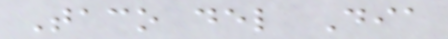Taco del Dia
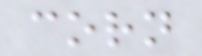corn
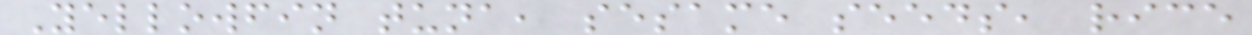Yellowfin tuna, sesame seeds, rice
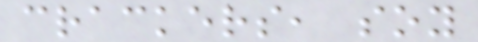crackers, soy
